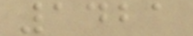1421
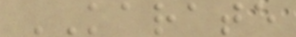KARATE
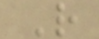R
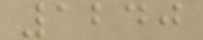1240
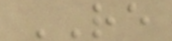RE
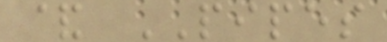& PIPES
